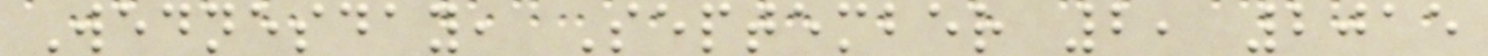Wednesday, September 2, 2015
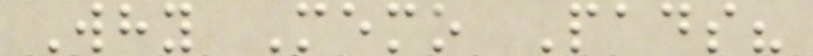Why Memo Pads?
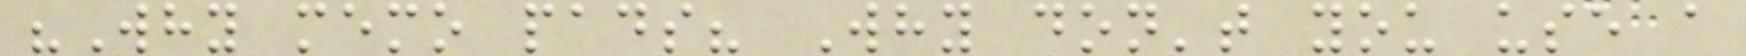"Why memo pads? Why don't you use a
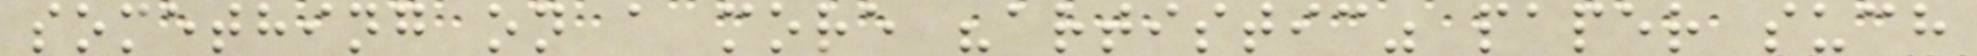something on a more "artistic" paper such
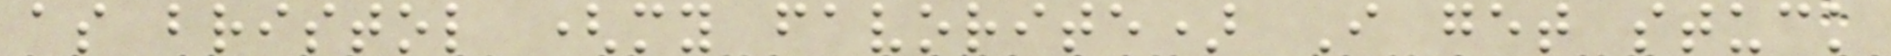as bristol (my favorite) I get stuck
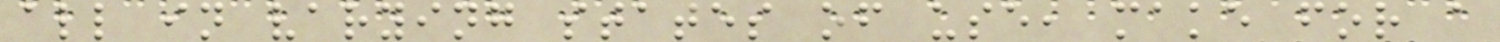all in varying states of use, make for a
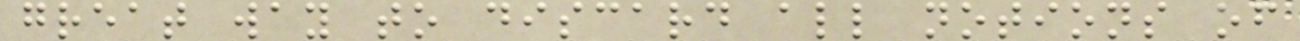great way to discard all notions of
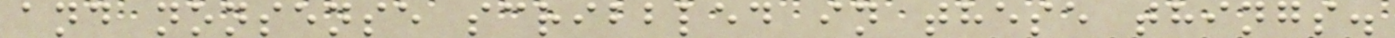and nonsense scribbled in these things.
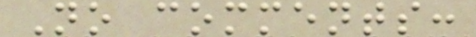No comments:
